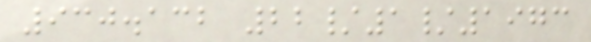930.132 22/1/1973
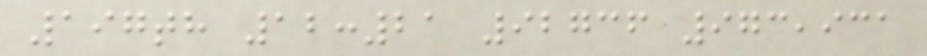197th 12:21 92736 973,931
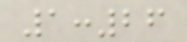1:26
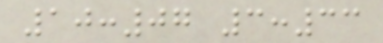10:07 3:33
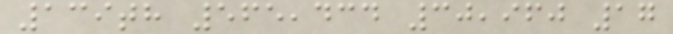139th 565,434 30,960 17
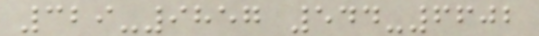329-9857 544-6602
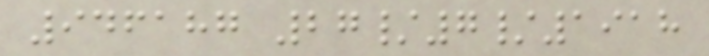946187 27/7/1918
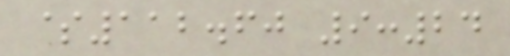$112.60 9:24
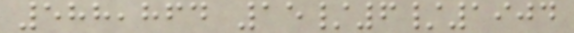588,864 15/6/1904
